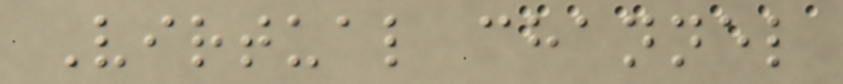Virtual channel
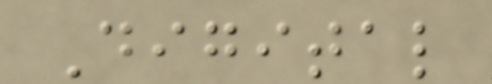Digital
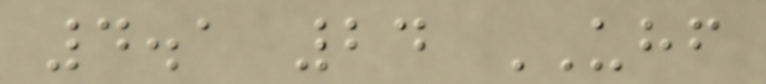4.1 24 UHF
